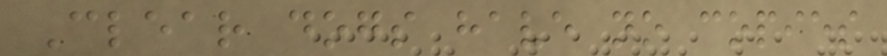Clear dogs have no copies
